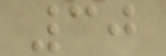30
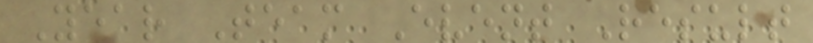Year Team Event Result
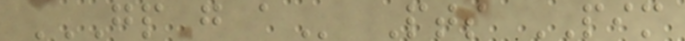GP G A Pts PIM
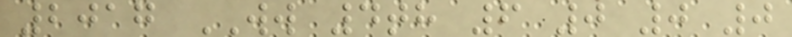2017 WW 4th 6 0 0 0
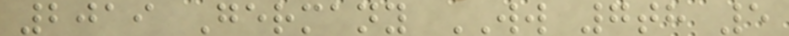2019 Germany WW 7th 5
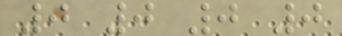0 0 0 0
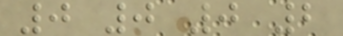0 0 0 2
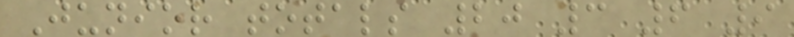Junior totals 20 3 6 9
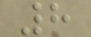8
